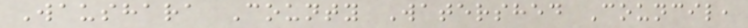Waushara County Watershed Council,
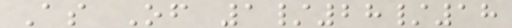As Of 1/28/18
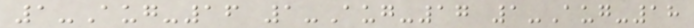1-Aug-16 1-Aug-17 1-Aug-18
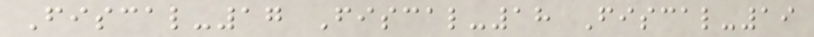Fiscal-17 Fiscal-18 Fiscal-19
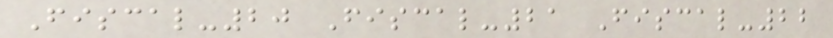Fiscal-20 Fiscal-21 Fiscal-22
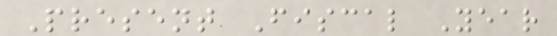Present Fiscal Year
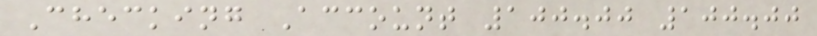Checking Account 100.00 100.00
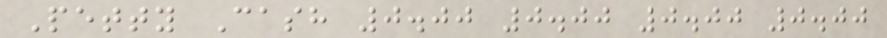Petty Cash 0.00 0.00 0.00 0.00
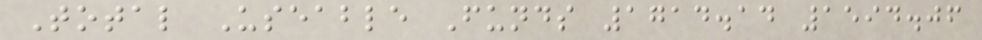Total Useable Funds 1714.14 1594.06
